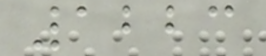1223
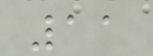11
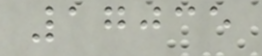17035
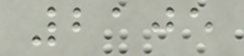2105
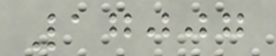17007
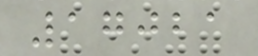17021
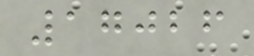17026
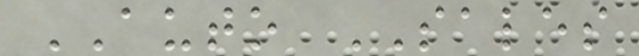AUTO SALES
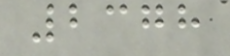2378
